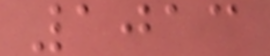1013
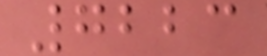7223
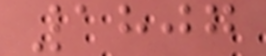1807
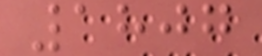1807
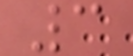3
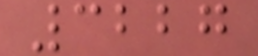3227
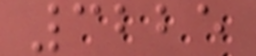3225
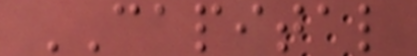CAPITAL
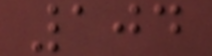104
